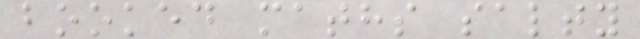booked maths salty
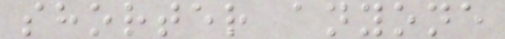shorter anyone
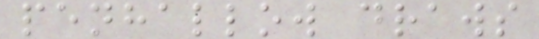penhallow draws
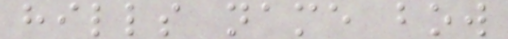hills name bow
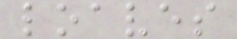loaves
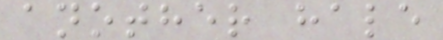another hale
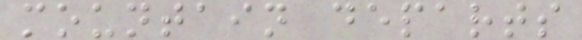mountain departs
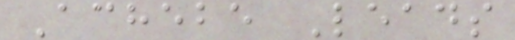Achebe Leads
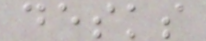desks
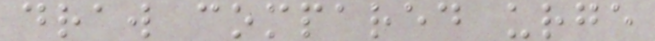draw compared urge
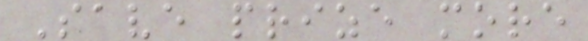Save prize more
